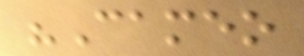"Cameo
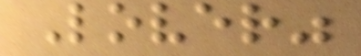Lover"
